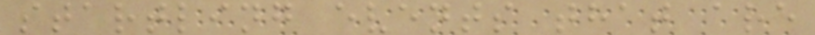startling events that are
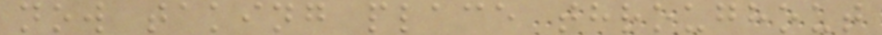now taking place throughout
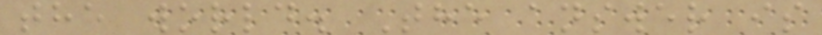the world. The answer is
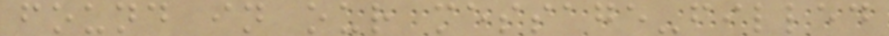found in our message-filled
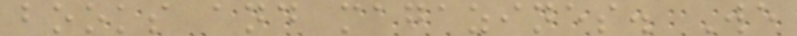books and magazines. We
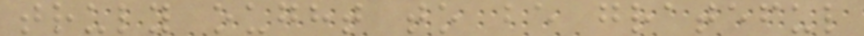truly ought to be grateful
